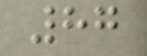87
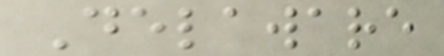Delaware
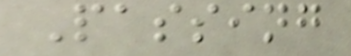Passing
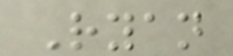Ryan
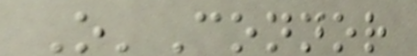O'Connor
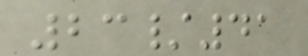23/41
